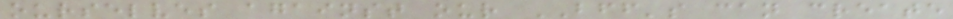ourselves against our BFF's can create
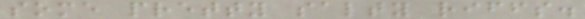some pretty salty riffs.
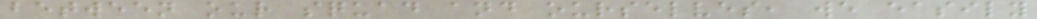between our squad and ourselves, we easily
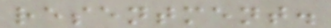resentment.
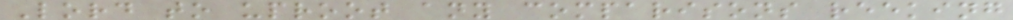Lord to uproot any comparisons reeking
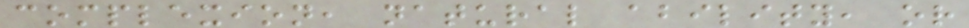complexion, natural ability, or
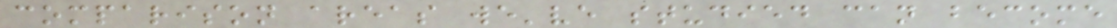comparison areas we've studied can become
